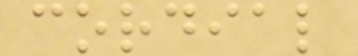cordial
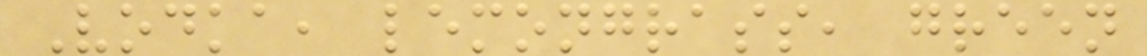Vodka, lemongrass, green
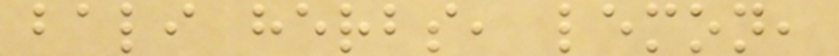bali herbs, lemon,
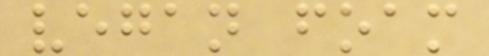vegan foam
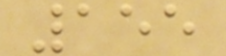155
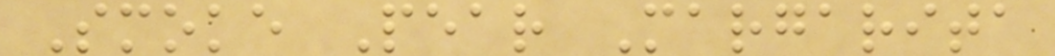Smoke Pear Margarita
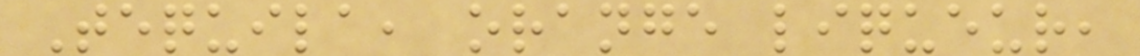Tequila, orange liqueur,
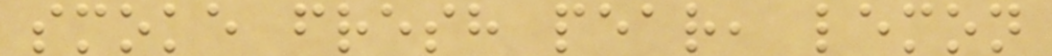smoke fresh pear, lemon
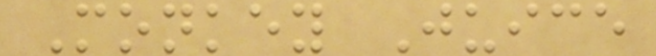Monkey Juice
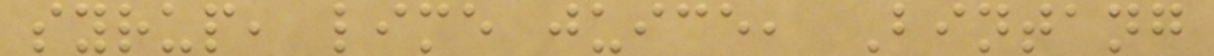syrup, lime juice, Bintang
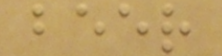beer
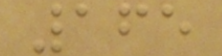165
